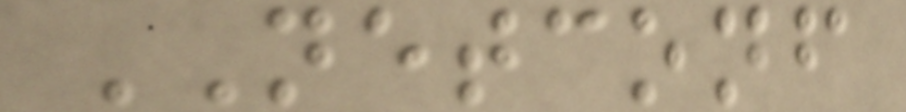NETCONF
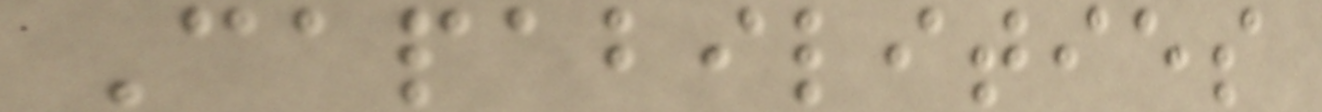Capabilities
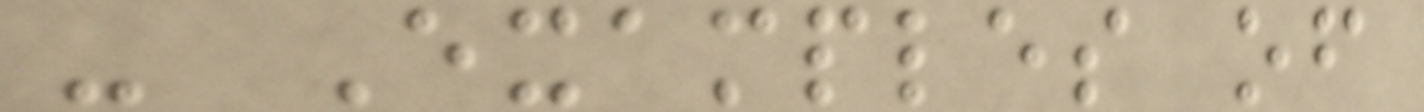- Examples of
